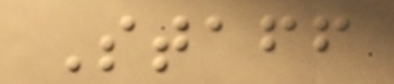Staff
